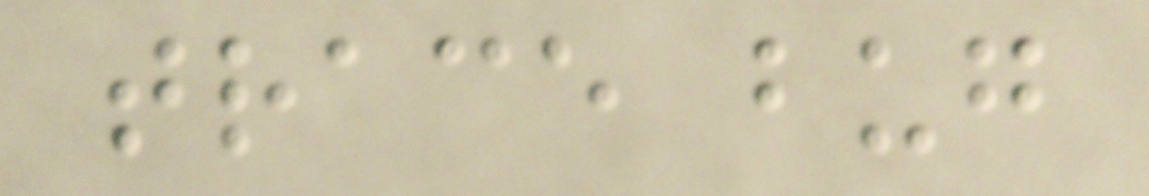trace bug
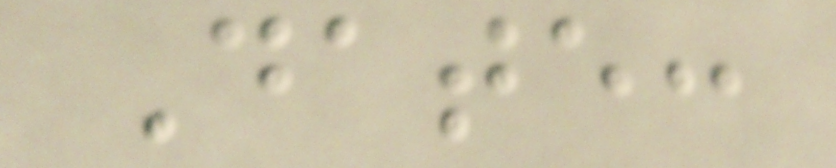Date:
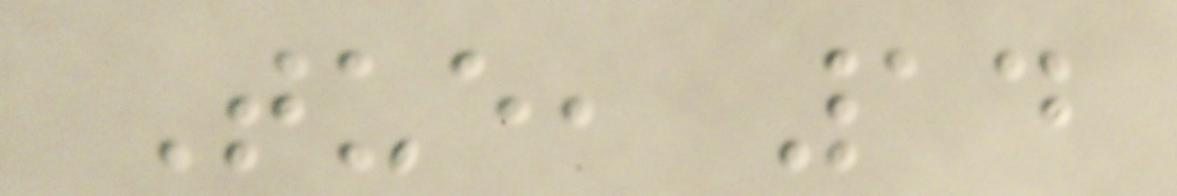Tue, 14
